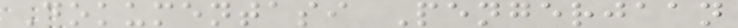Dokumentasi Pengerjaan
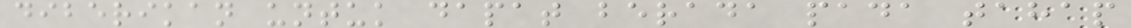diberikan untuk dapat berada pada tahap
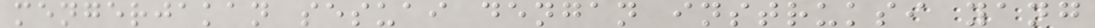mengerjakan sesuai dengan instruksi yang
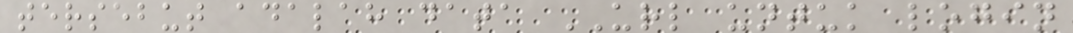tersebut adalah data URL untuk login
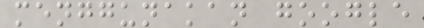menggunakan google
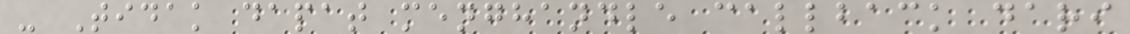- Tidak dapat menghandle callback dari
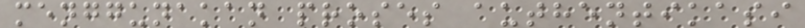menggunakan proses authentikasi
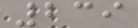239
